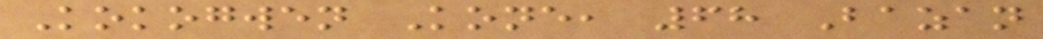Kokogwen Kone, 68 Bazan
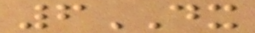6DX
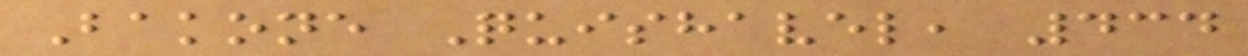Bakone Quishavel, 434
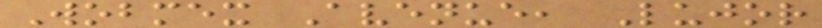Wobmex Avenue, Lujor
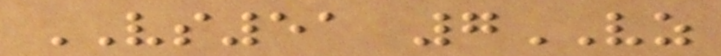VS51 7VZ
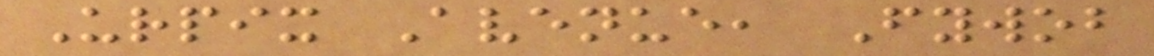Urpix Avenue, Fywob
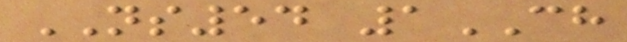NS54 1CH
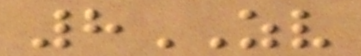8ZV
